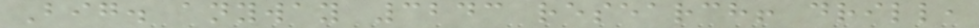Big. anyway 3243 research! drill,
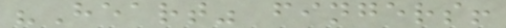"Heart" fingers!
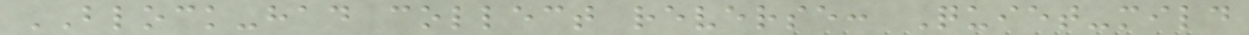BLOCK-had collect reverse: Quiet-mild
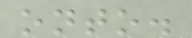onto.
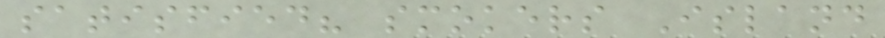satisfied? smokers Island
